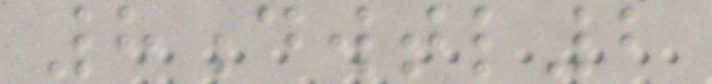8dwtl2
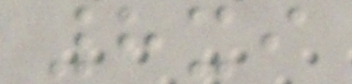8xi
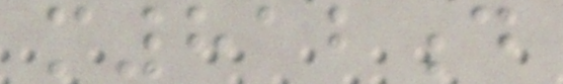m812d
